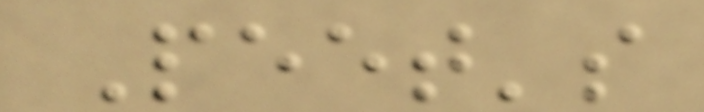Peet's
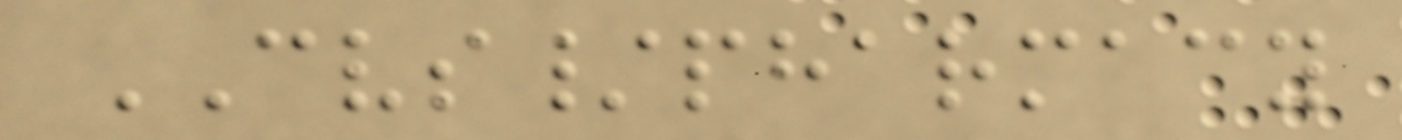CVS/pharmacy
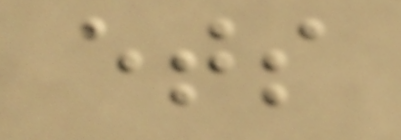ets
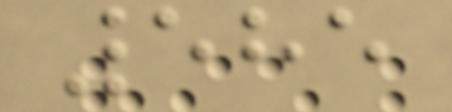585
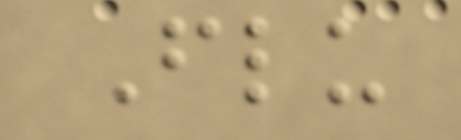Flu
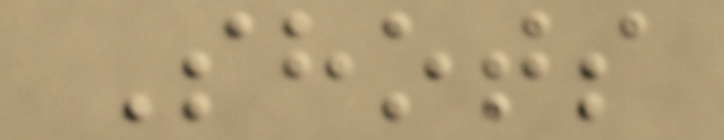Shots
